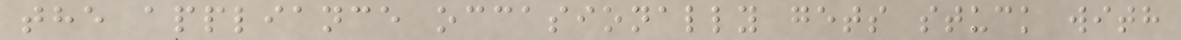the appliance occasionally gets stuck with
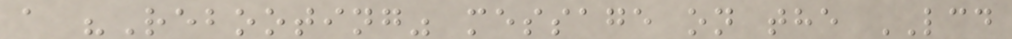a "Rebooting" message on the LCD
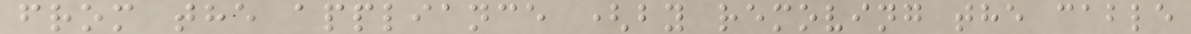from the appliance (by removing the cable
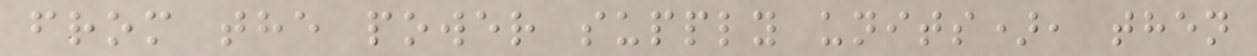from the power supply units), then
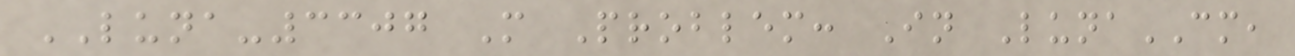LUNA-3307 M Problem: In LunaCM,
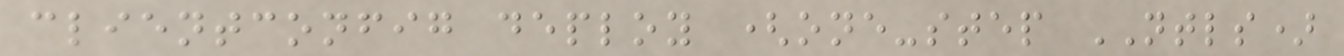clientconfig deploy (one-step NTLS)
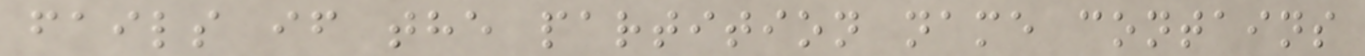fails if the partition name contains
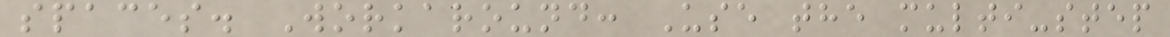spaces. Workaround: Use the multi-step
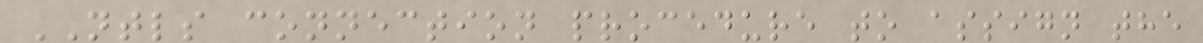NTLS connection procedure to assign the
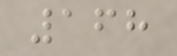168
